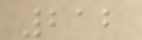212
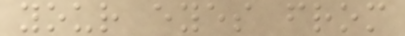your eyes from
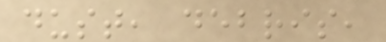dust, debris,
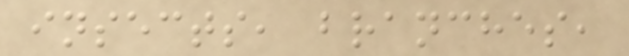insects, branches,
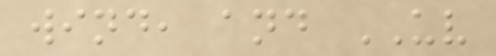wind, and UV
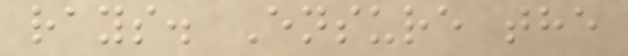rays. Ensure the
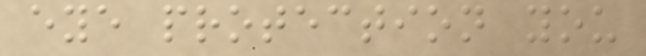eye protection you
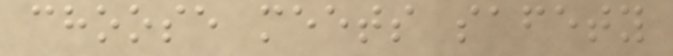choose meets safety
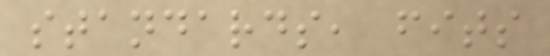standards, fits
